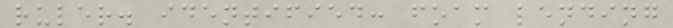ruler. identified: foam lending
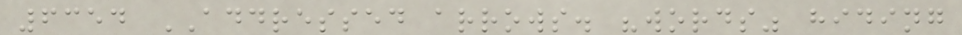6354 ADDRESSED arrows. "words" hiding
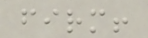firm!
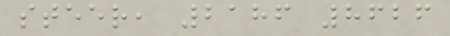steer, 2186 8626
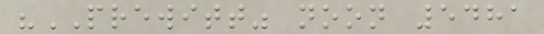"PREWITT" noon 5481
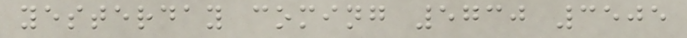yesterday coming 5730 3505
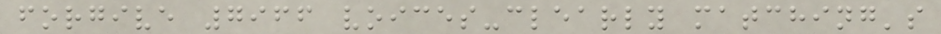forgive 7966 voices-clearly matching's
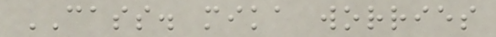CASS. mika worries
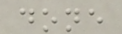done
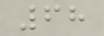68
